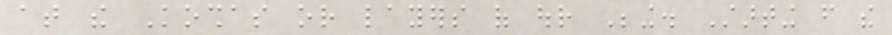at the Koshas or layers of our Being. Starting from the
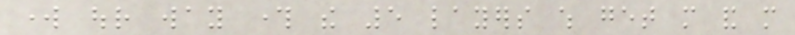work our way through the 5 layers which get more and more
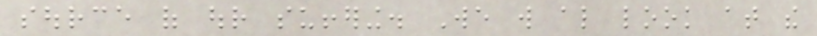source of our suffering. We will also look at the
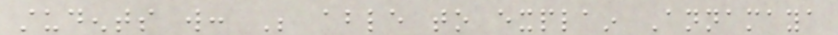students will: Be able to explain Annamaya
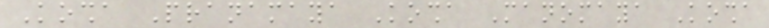Kosha Pranamaya Kosha Manomaya Kosha
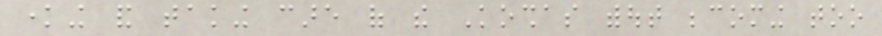knowing and taking care of the Koshas without becoming too
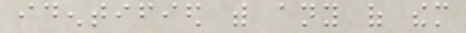identified with any of them
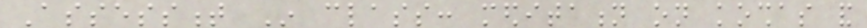Assessment In class: meditation on koshas and
